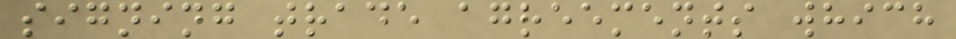signing trade agreements which
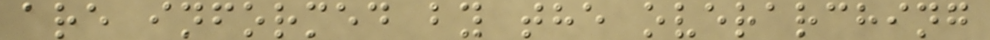are informed by the overarching
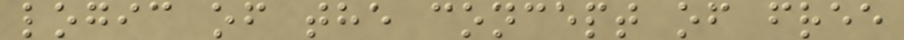logic of the concept of free
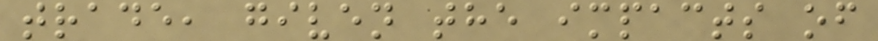trade, given the impacts of
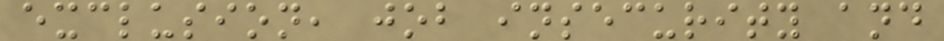exclusion, job insecurity and
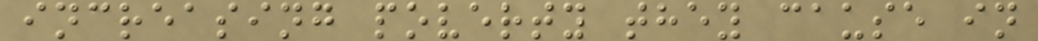increasing poverty they cause in
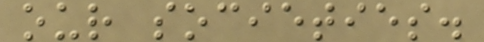our societies.
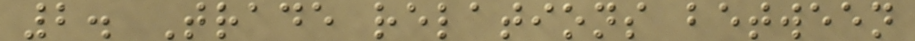2. Trade relations between
